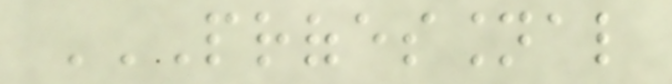PROFESSIONAL
